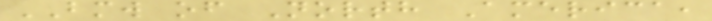BMW of North America,
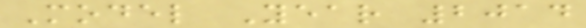Model Year 2014
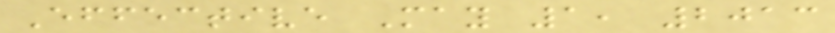Effective May 1, 2013
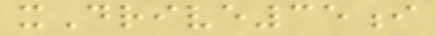xDrive35i
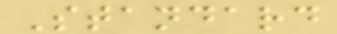Standard
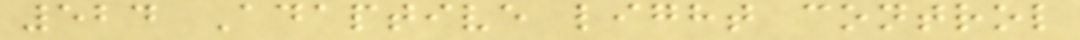524 Adaptive light control
